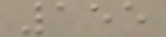155
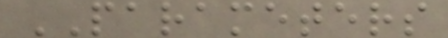PARAMETERS
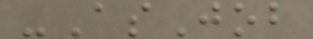-AsJob
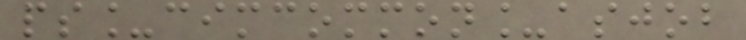ps_cimcommon_asjob
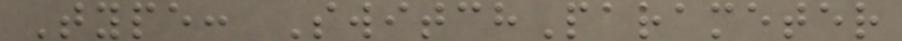Type: SwitchParameter
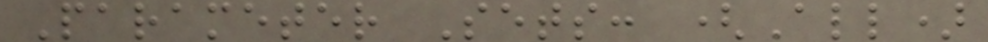Parameter Sets: (All)
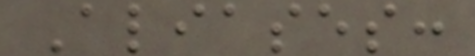Aliases:
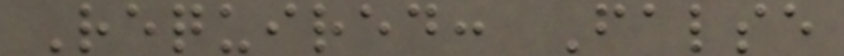Required: False
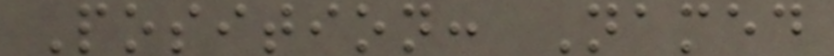Position: Named
